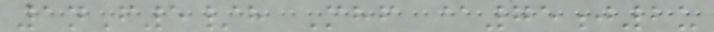1nF5/h Mhf @75j2u
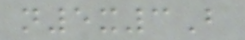n5x3B
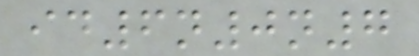id6n0n7
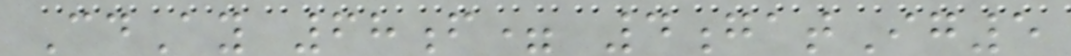CdAy 68f= 4gatIg5
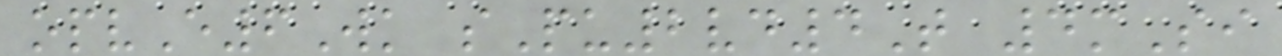opvE6Wk sPu2vd4T 4mSi
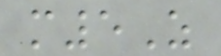m5Z
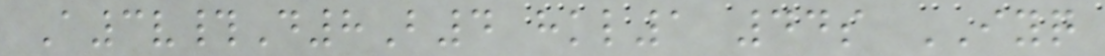A3v#D8B4 hkl1 44s IYQ
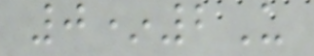0*2U
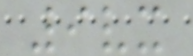9vx
